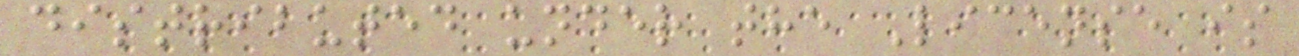distributed under the License is
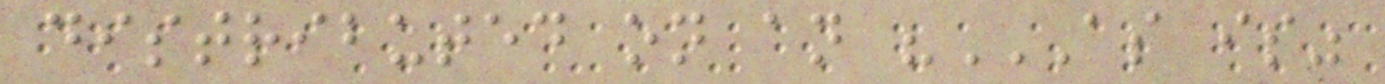distributed on an "AS IS"
